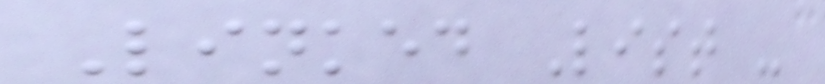Linked List -
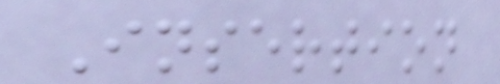Insertion
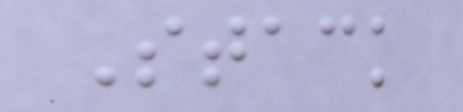Stack
